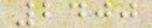2400
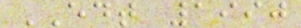EDT 1990
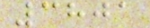3801
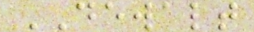DEWALT
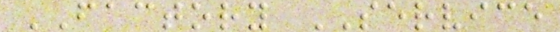FACTORY SERVICE
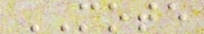MOTE
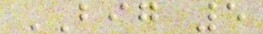BIG 5
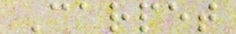Carpet
